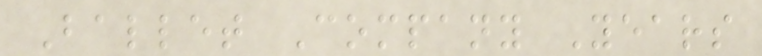Ballet Company Years
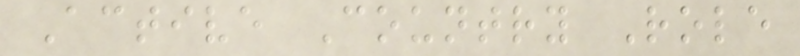Active Country Role
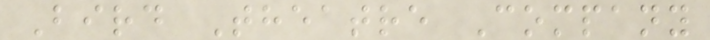Bird Theatre Company
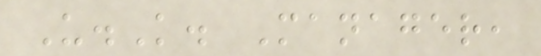U.K. Manager,
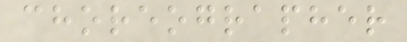choreographer
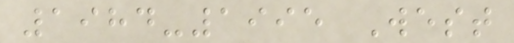1984-1995 West
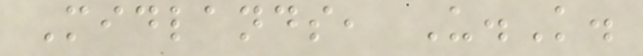Midlands, U.K.
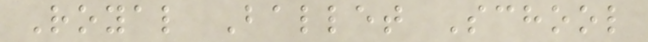Royal Ballet School
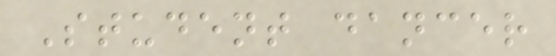Student dancer
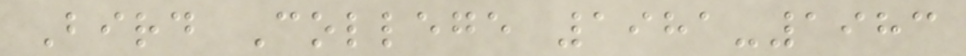Bird College 1981-1983
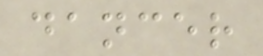dancer
